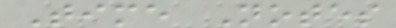Time Notes
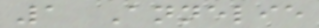1 Annelie
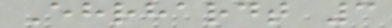Ehrhardt 3
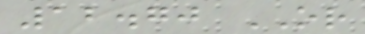12.70 OR
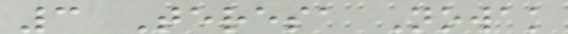3 Teresa Nowak
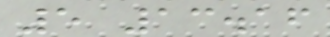5 13.16
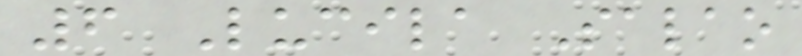6 Lucila Salao
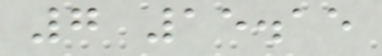7 15.15
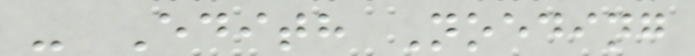- Edith Noeding
